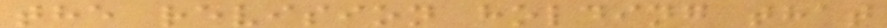the revision holding that
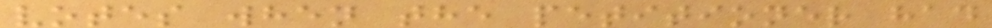votes when the petitioner had
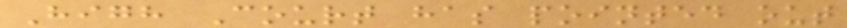High Court has pointed out
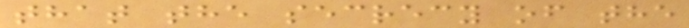that the secrecy of the
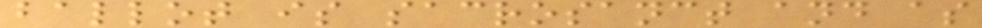ballot is sacrosanct and as
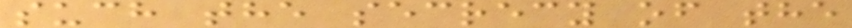such the secrecy of the
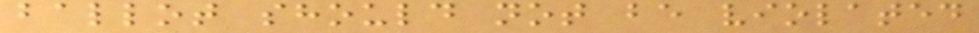ballot should not be violated
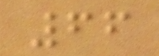66
